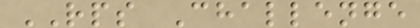RPS Challenge
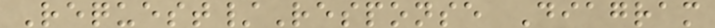Request/Response Diagram
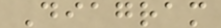Diagram
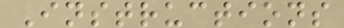Instructions
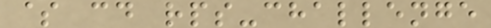$ cd rps-challenge
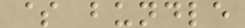$ bundle
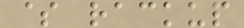$ rackup
